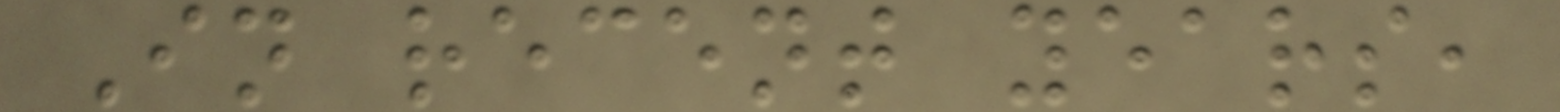In recent years,
